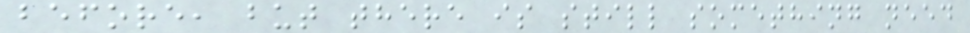before, but there is still something need
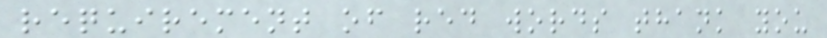requirement of red words thank you
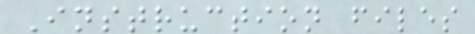Instruction files
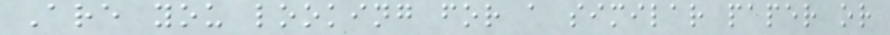Are you looking for a similar paper or
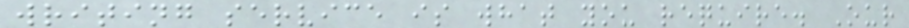writing service is what you require. Our
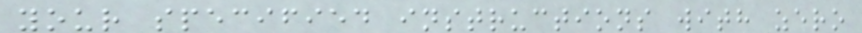your specified instructions with zero
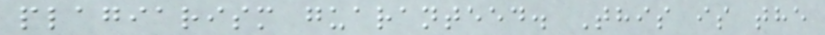plagiarism guaranteed. This is the
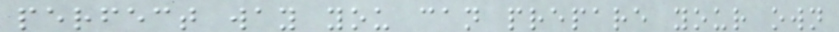perfect way you can prepare your own
